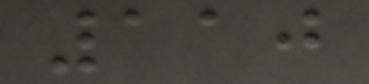110
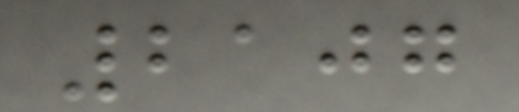2107
